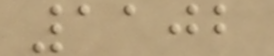1102
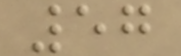57
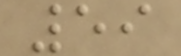59
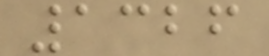1326
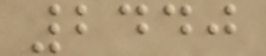2440
